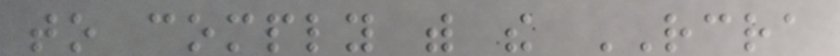to comply with the RCRA
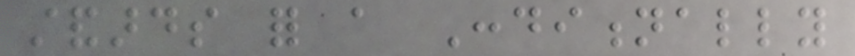standards for a Conditionally
